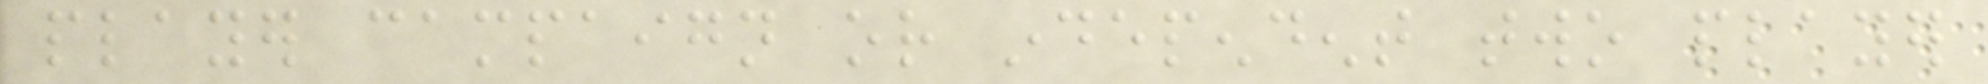player campaign or independent two player
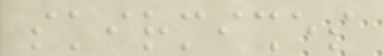skirmishes
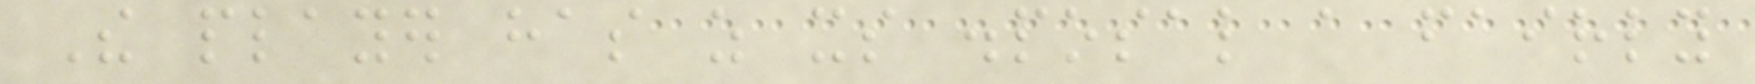The player has as its disposal a fairly
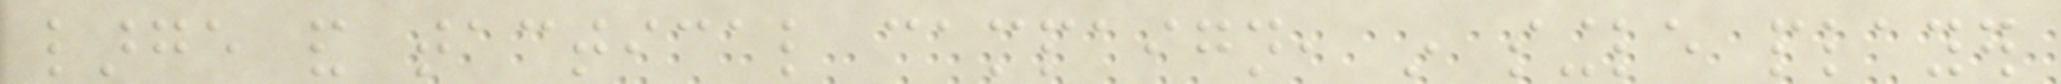large and tactical campaign, in single player
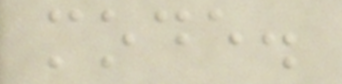mode.
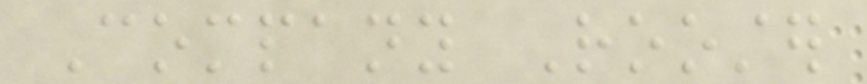Company Rooster
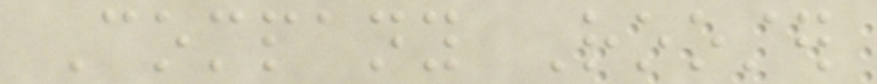Company Rooster
